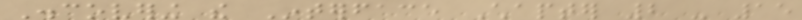Discovering the Interface Chapter 2 - 15
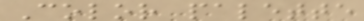Color palette
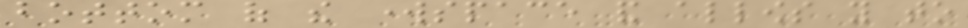bottom of the workspace and allows you to
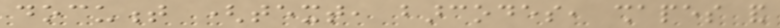document (text, barcodes, shapes and
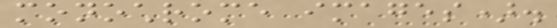monochrome images).
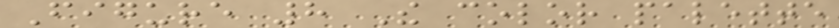Figure 8 The color palette
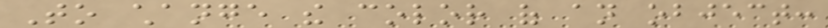To change the color of an object:
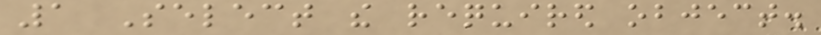1 Select the required object.
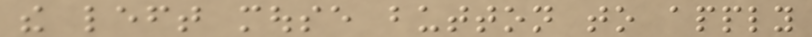the left mouse button to apply
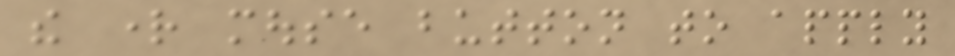the right mouse button to apply
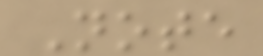Note
